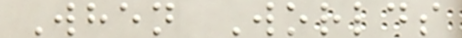When Worlds
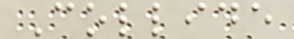Collide
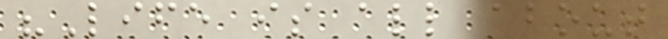"Life is all about
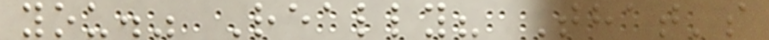you." Really? That's
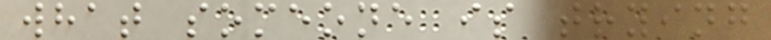what someone is trying
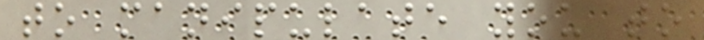to manipulate you to
